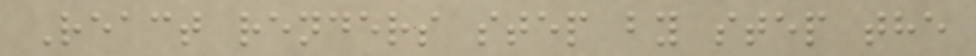React renders step by step the
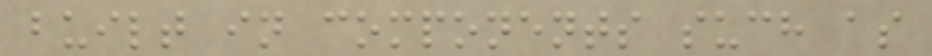built in components such as
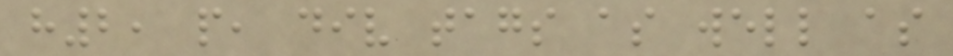h2, p, div tags as well as
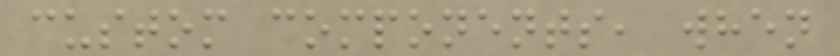custom components, when
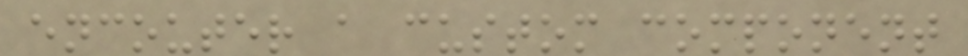encouter a custom component
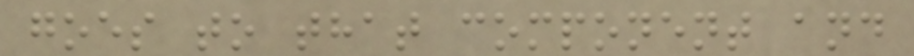goes to that component and
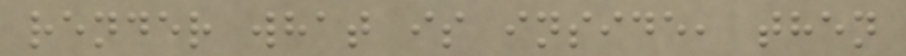render what is inside, then
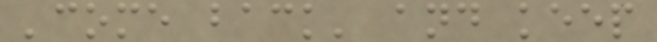'come back' and keep
